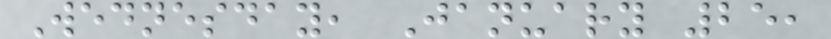Wednesday, January 25,
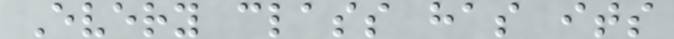Every class has its
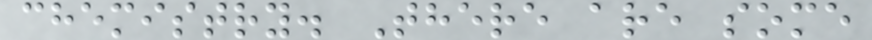chemistry. There are some
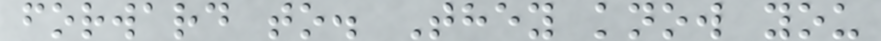forward to. They know you
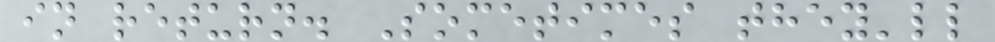in return. Sometimes they'll
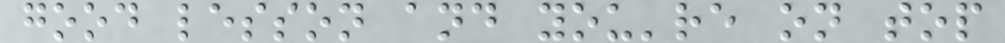good lesson and you're on top
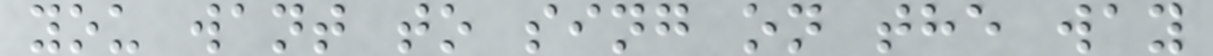you want to sing on the way
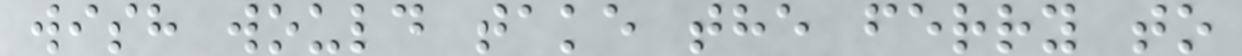wish would take the ferry to
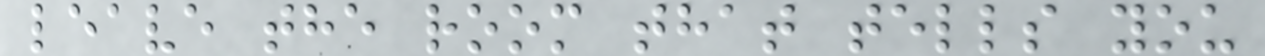leave the room that tells you
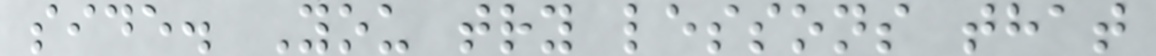side. You try lessons that
